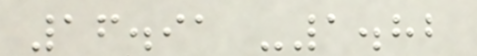16.91 -1.82
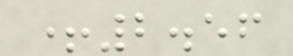+2.56
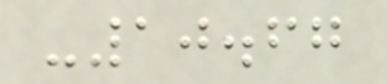-10.67
